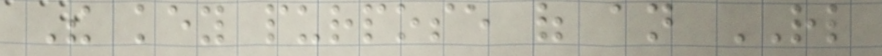The key purpose of an RL
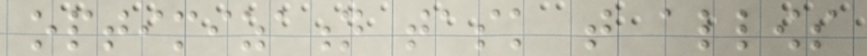optimization task that allows
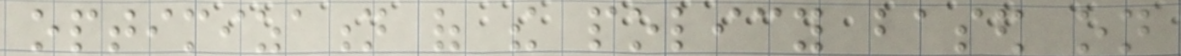optimization of the policy based on
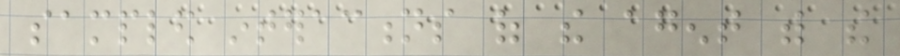sampled interactions of the agent with the
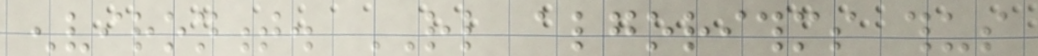environment. RL algorithms thus
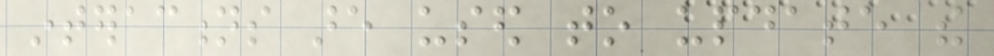interactions are used to update the
